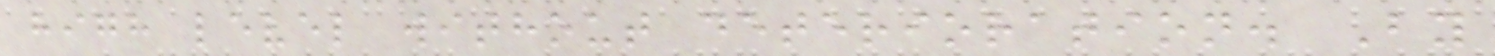high level without deterioration. By
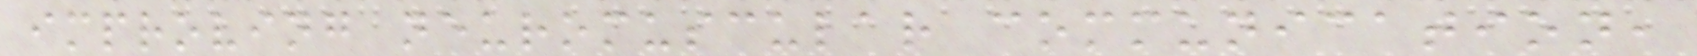improving neuromuscular communication,
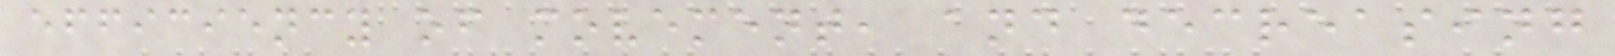efficiency of movement, and decreasing
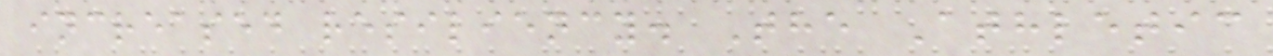increased resiliency. The Athletic
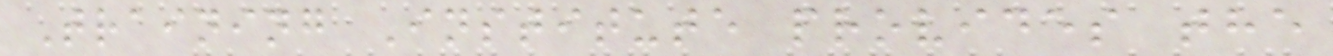Training Institute provides the
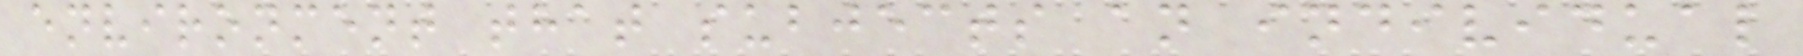environment that subjects an individual
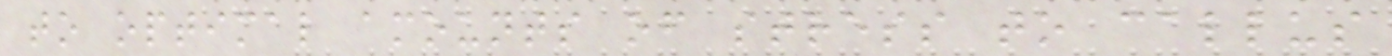to optimal amounts of stress to callus
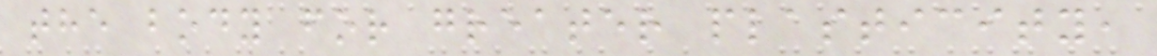the body for greater plasticity,
